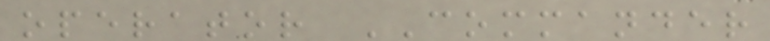operator COMMANDER
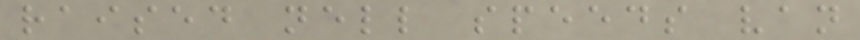raised nell speeds van
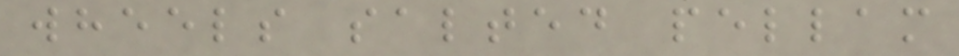wheels salted pellam
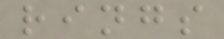rings
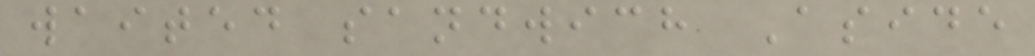waited sandwich Aside
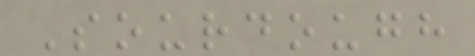Sourdough
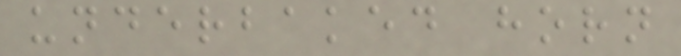underbaked horn
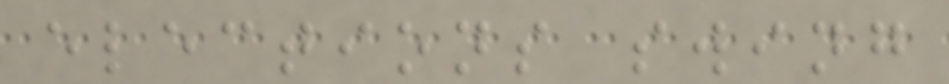elections swing
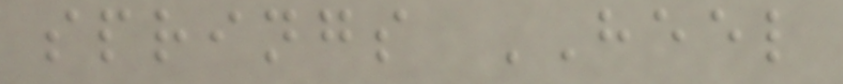springs HEEL
